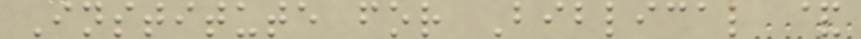Institute for Biblical &
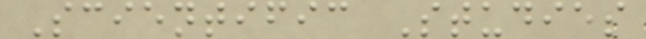Scientific Studies
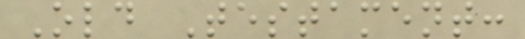Old Testament:
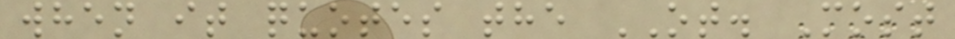when it quotes the OT. Most
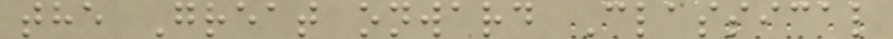the Great onward Classical
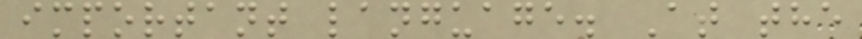important language. At the
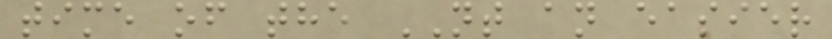time of the NT an easier
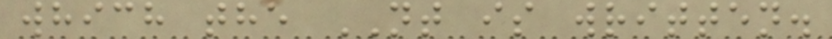which the NT is written.
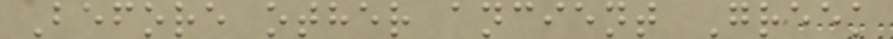Before other ancient Greek
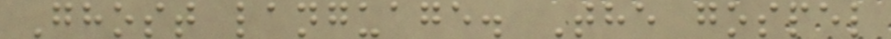Ghost language. The gospel
